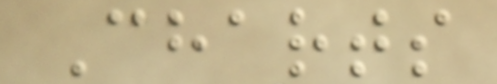Charts
